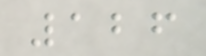126
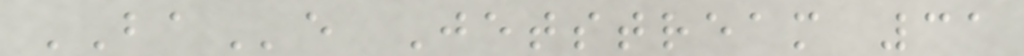BAe Jetstream 31
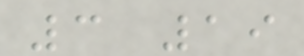3 19
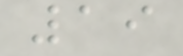19
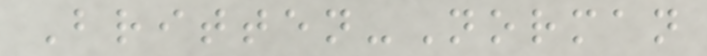Britten-Norman
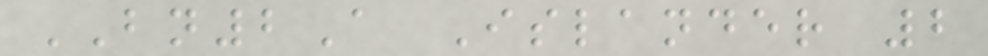BN2A Islander 2
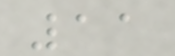11
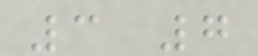3 7
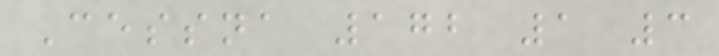Cessna 172 1 3
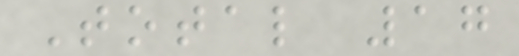Total 17
